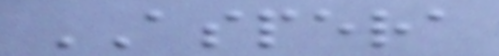ASPERA
